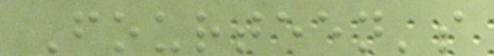Fourteen's
